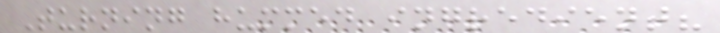Turning hummed ingredient?
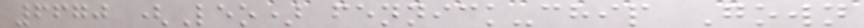6670 (Leo) fennick-chip Gown
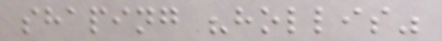shaping "hollis"
